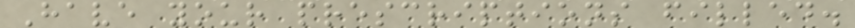Have your prescriptions filled.
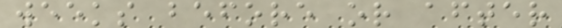weeks before or after
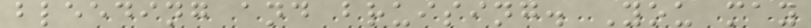bleeding and bruising. You may
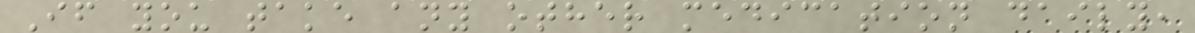If you take any other medication daily,
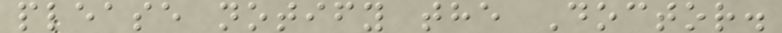please notify the Doctor.
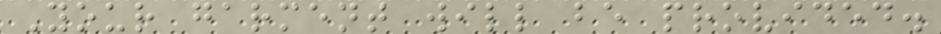Your garment will be provided.
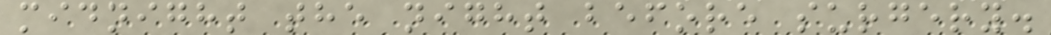midnight the night before surgery.
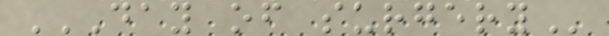DAY OF SURGERY
